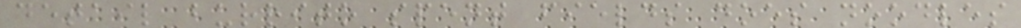detail burrito spent fields does noodles
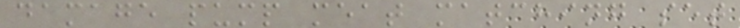damage pump meat matching set
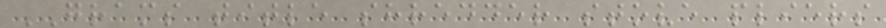GRAMS title shredder stove pliers
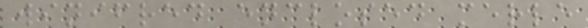winifred enclosed merle
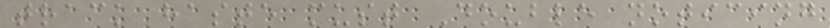track haste must Double noticing
